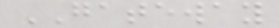GATEWAY
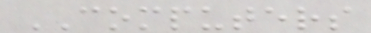COMPUTERS
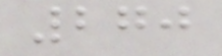270
